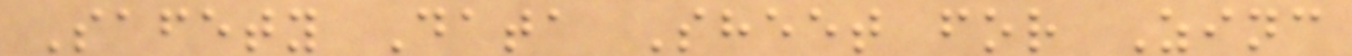Safety Data Sheet for Zinc
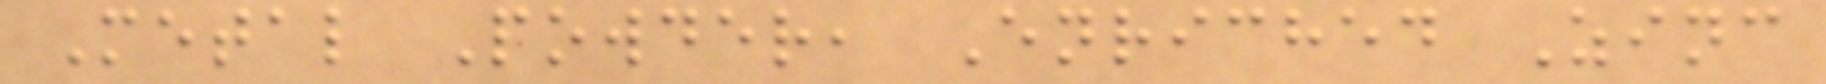Metal Powder, Enriched Zinc
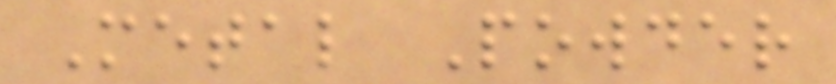Metal Powder
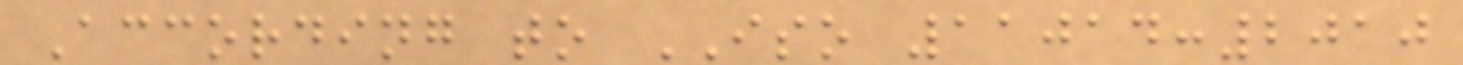According to ISO 11014:2010
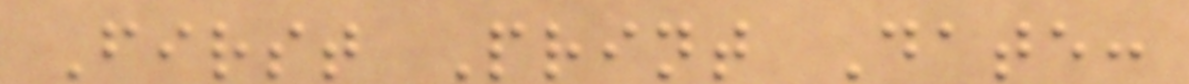First Print Date:
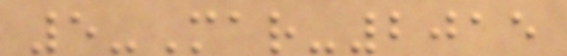5-Mar-2015
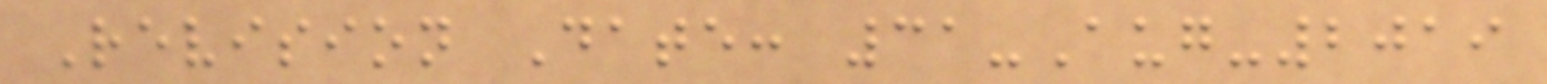Revision Date: 31-Aug-2019
